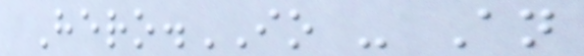Hero.IO - An
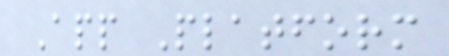App Platform
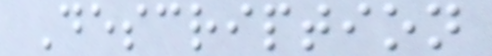Description
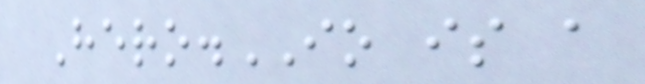Hero.IO is a
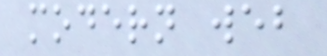modern web
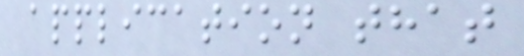application that
